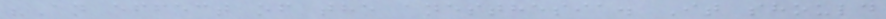"An effect of the anesthesia. It should
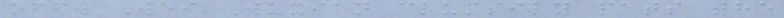off. Wei Wuxian clumsily pats the
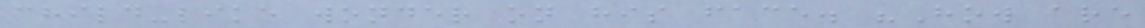child-like wonder on his face. "How are
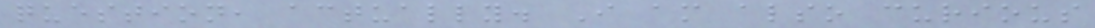question, actually. I am also curious
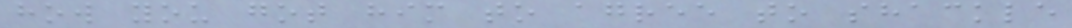how you got him to agree to shackle
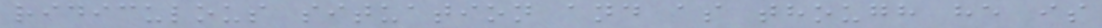ridiculous situation and as though he is
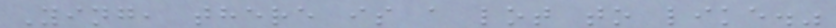Ying, there is a lot to like."
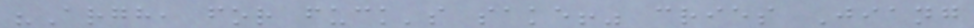"Argh, for fuck's sake!" cries Jiang
